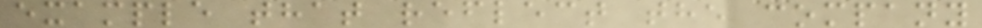example that reflect the company
